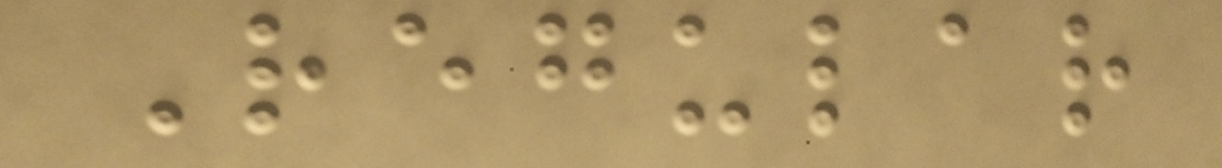Regular
